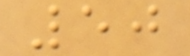50
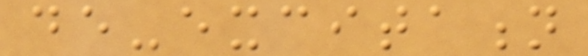de-excitation
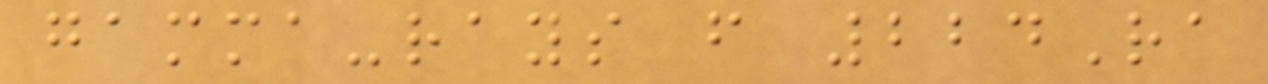gamma-rays from 224Ra
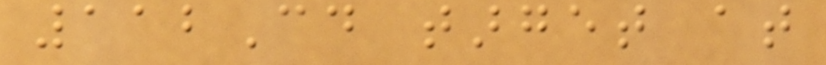112Cd target at
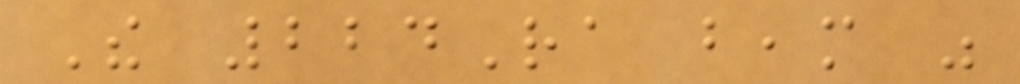The 224Ra beam was
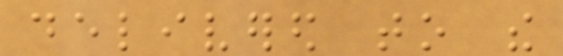delivered to the
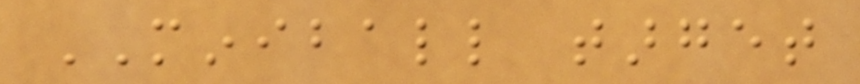MINIBALL target
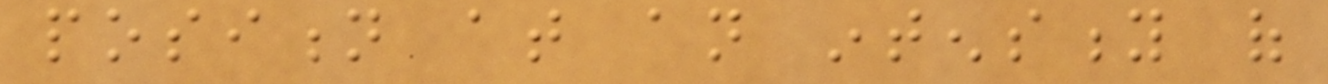position at an intensity of
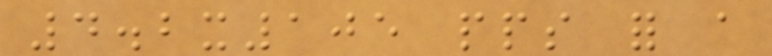4.2x105 pps for a
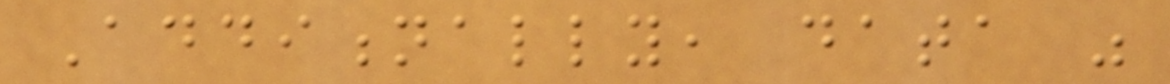Additionally, data was
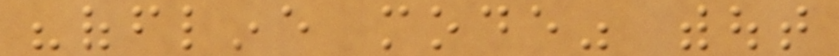"offline mode" without
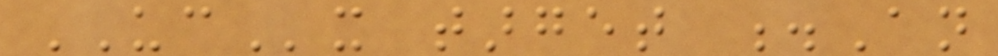UCx target .An
